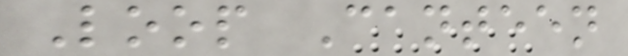Loop Canteen
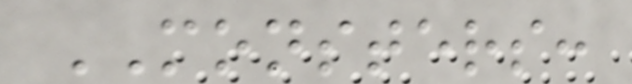MONSTERS:
